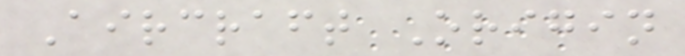Aircraft Origin
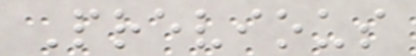Previous
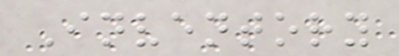Inventory
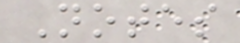Notes
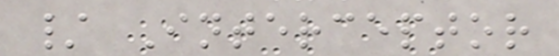/ Interceptor
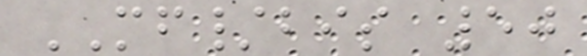MF/bis 50
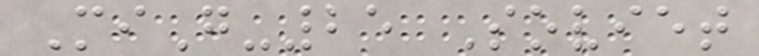MiG-25 Soviet
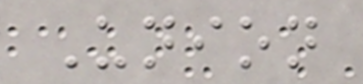Union
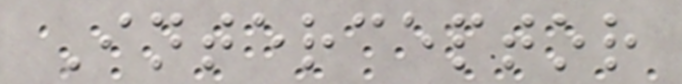Interceptor
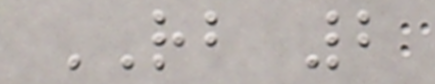RB 2
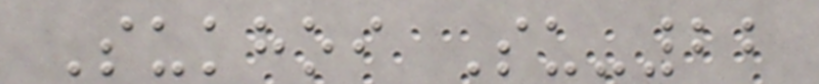Sukhoi Su-22
